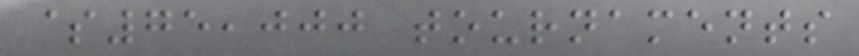$75,000 tournaments
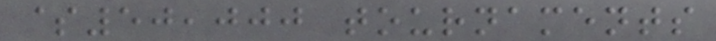$50,000 tournaments
